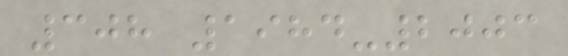308 1984-2003
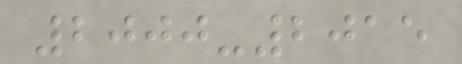2000-2015
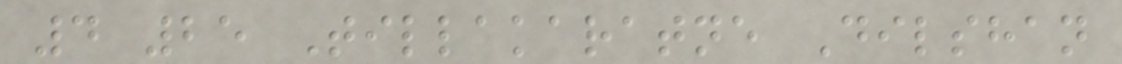4 25 Tillakaratne Dilshan
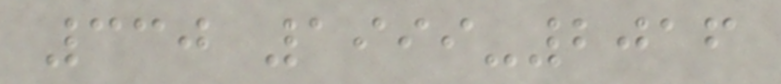330 1999-2016
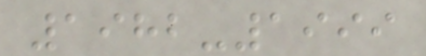1982-1999
